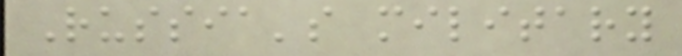Russia's military
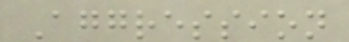Aggression
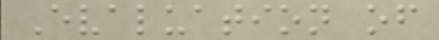Evaluation of
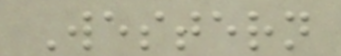Western
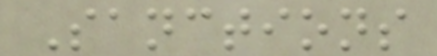Sanctions
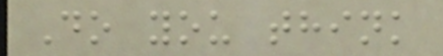Do you think
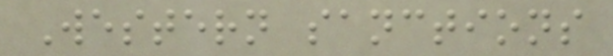Western sanctions
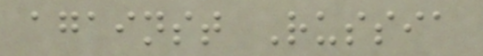against Russia
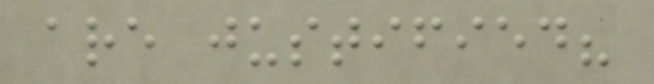are justified?
